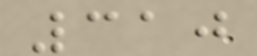310
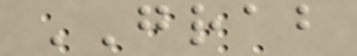GRAB
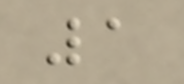1
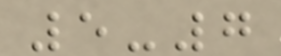5-7
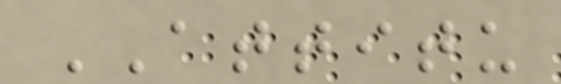ATTITU
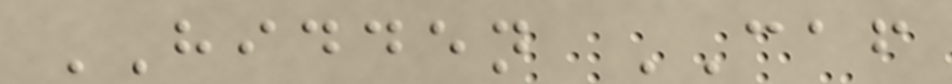HIDDEN CAF
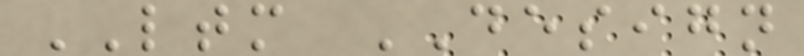LTM DESIGN
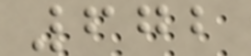672
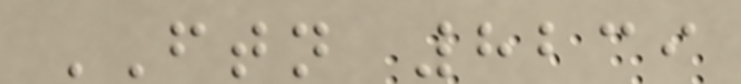FTN 8239
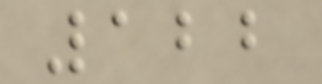122
